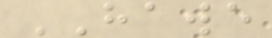HAWE
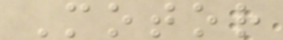Motor
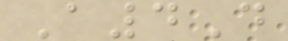A4D
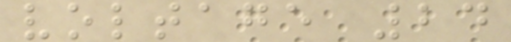voltage 24
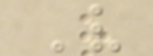V
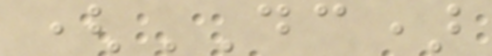(DC)
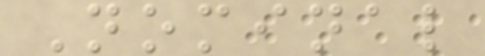Nominal
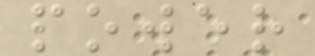power
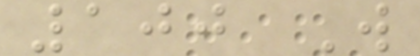100 W
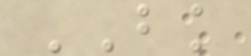BK
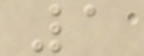1
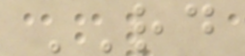RD
